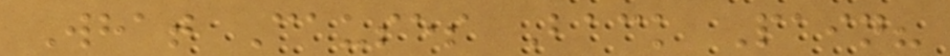What Causes Back Pain?
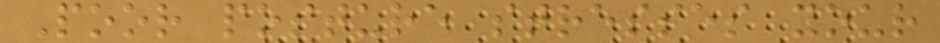Poor posture stresses your
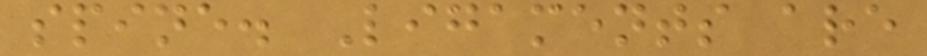spine. Ligaments are
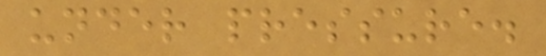under pressure.
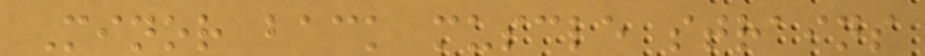Minor back muscle strains
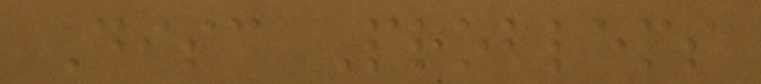Disc Problems
